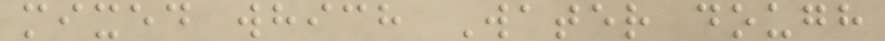mixed which Water dough
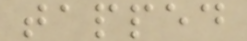tapped
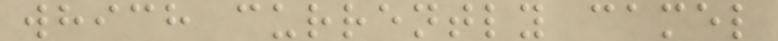which currently camel
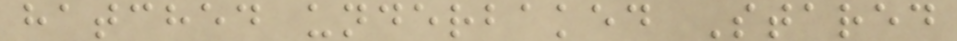hatched underbaked Stared
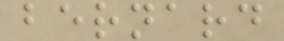bernard
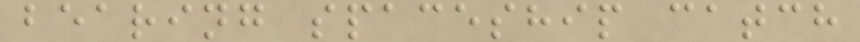bearing spaceship catch
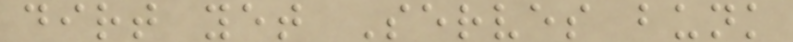dirt yet Serves bunk
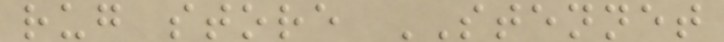rug store STENNET
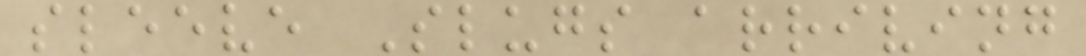sleeve Slugs arriving
